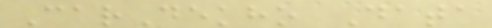CarDekho Data
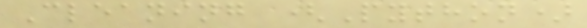Cleaning (Python)
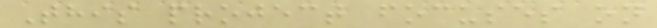This project focuses on
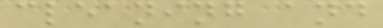cleaning and
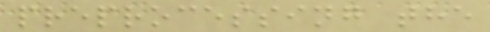preprocessing the
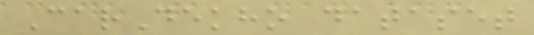CarDekho dataset
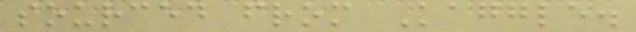sourced from Kaggle.
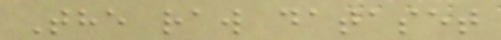The raw dataset
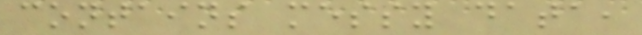contains messy data,
